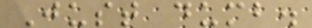Just dumb.
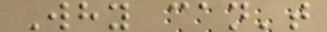Why can't
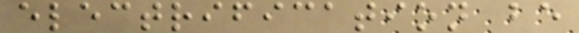electrification be
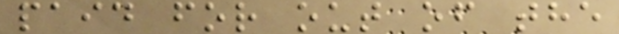paid for out of the
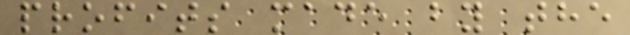profits made by the
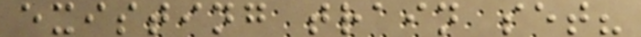existing train set?
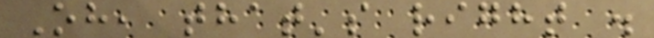Oh, that's right .
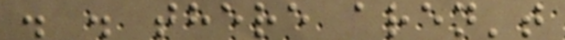. . there aren't
